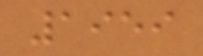1959
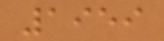1959
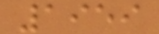1959
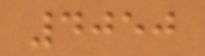4050
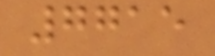7715
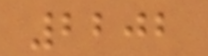2202
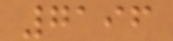7196
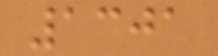1301
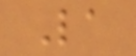La
